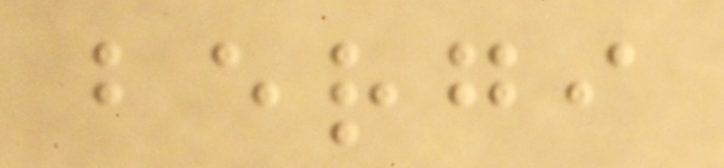bergi
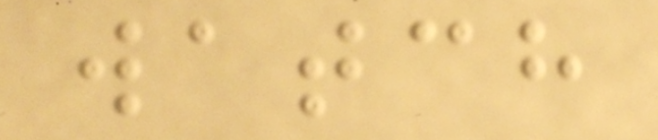watch
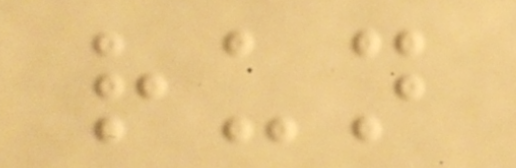run
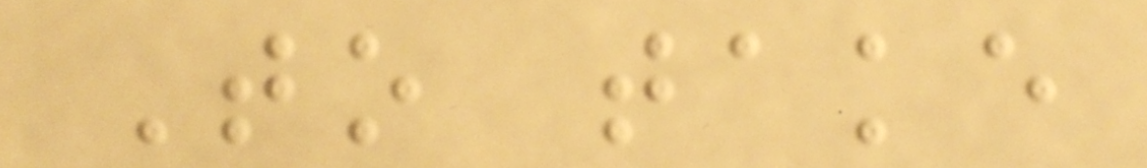To take
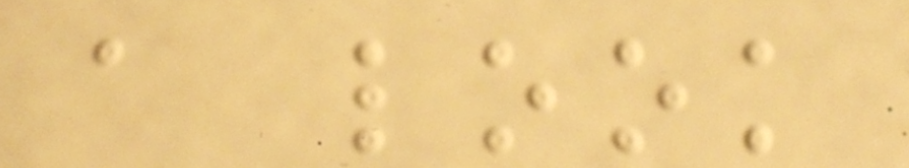a look
